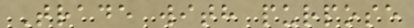Trade with purpose
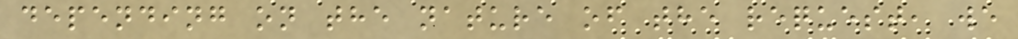depending on the nature of the request, we
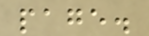page.
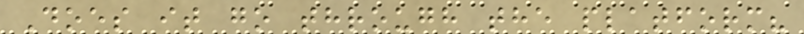Does it go through the platform?
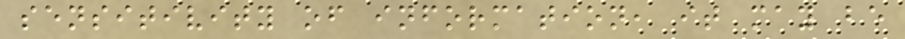sensitivity of information, it may be
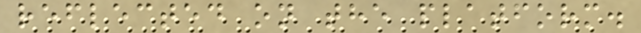reflected on the platform.
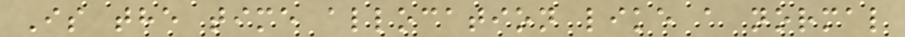Is the time allocation like a normal
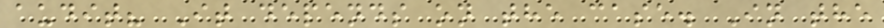audit? It depends on the case. In the
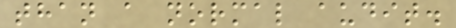than a normal audit.
